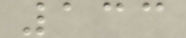133
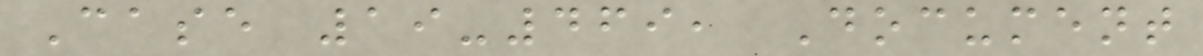Case 19-469, Document
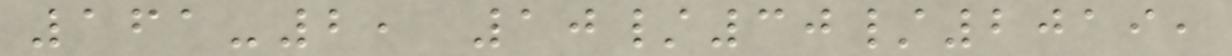161-2, 10/30/2019,
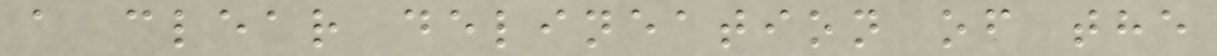a clear delineation of the
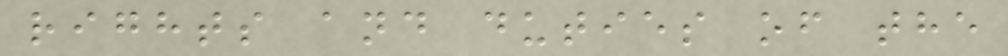rights and duties of the
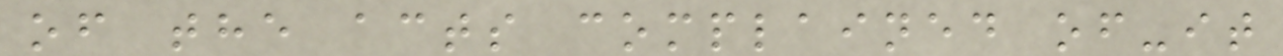of the acts complained of-it
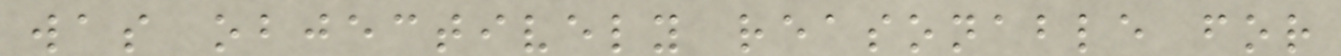was objectively reasonable for
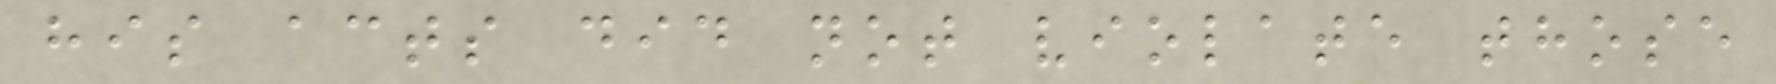his acts did not violate those
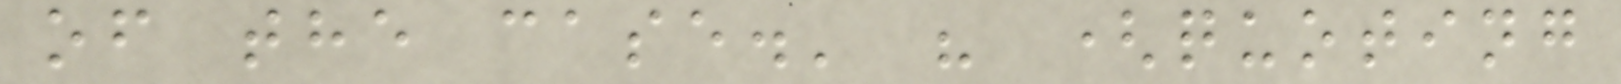of the case.' " (quoting
